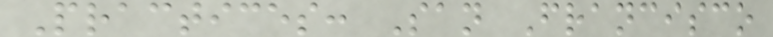Practices: San Francisco
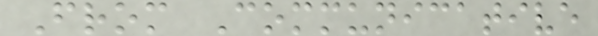From Communicative
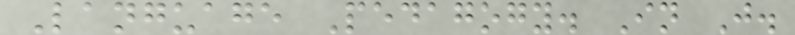Language Pedagogy. In J.
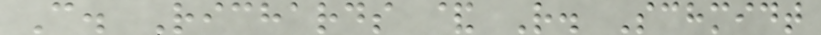C. Richards & R. Schmidt
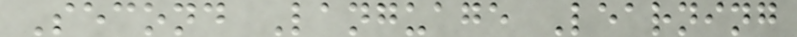Second Language Learning
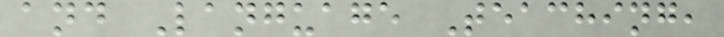and Language Teaching,
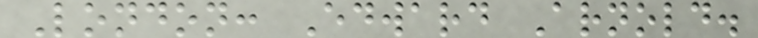London: Edward Arnold.
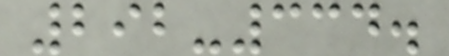292-334.
